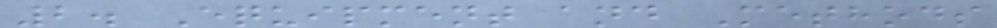2. Equipment and Methods
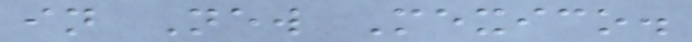in New Mexico.
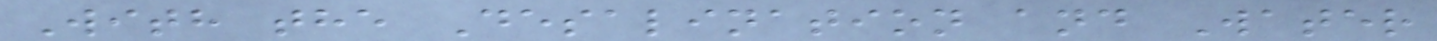With the Desalination and Water
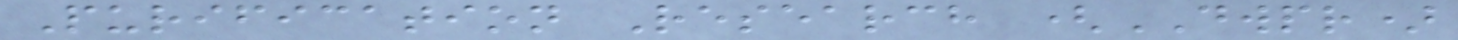Purification Research (DWPR)
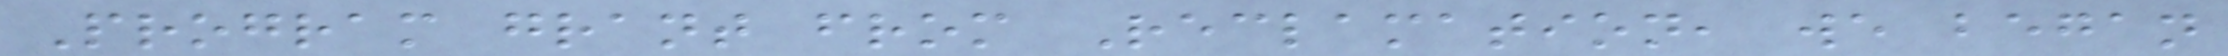Program grant from Reclamation, we began
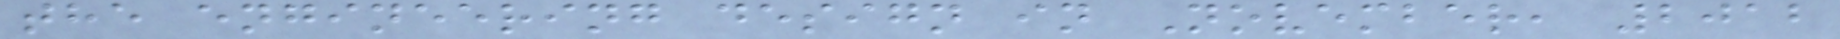the engineering design in November, 2012
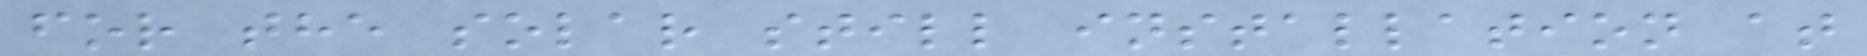for the solar still installation at
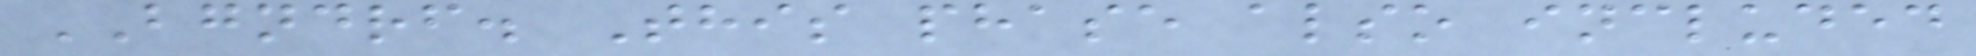BGNDRF. This phase also included
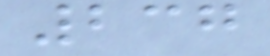237
